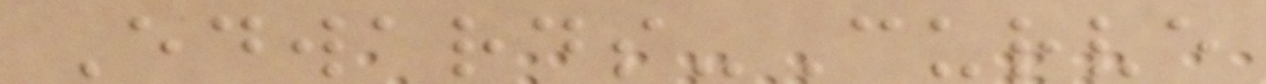Edwards-Curve
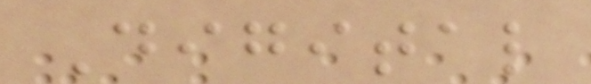Digital
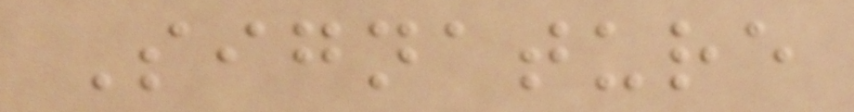Signature
